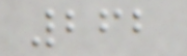262
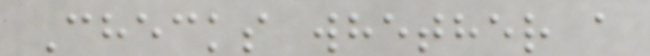Checks whether a
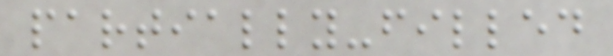partially-filled
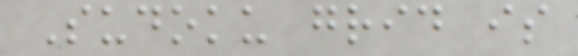Sudoku grid is
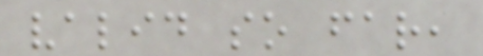valid so far,
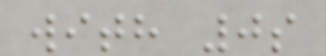with 0s
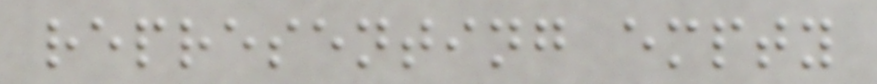representing empty
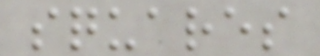squares
